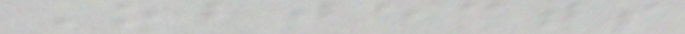Objects
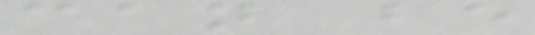can be
